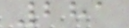281
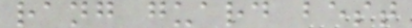rang guard best
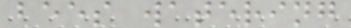bees watering
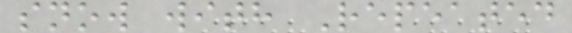snow with Repeated
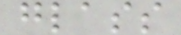glass
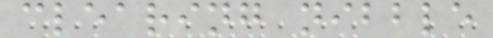clearing nibble
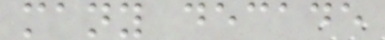many decade
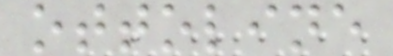ottoline
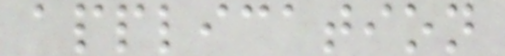application
